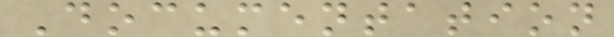Documentation
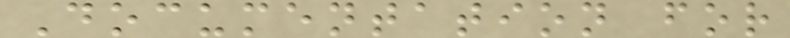Documentation for
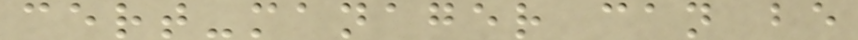cert-manager can be
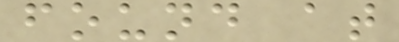found at
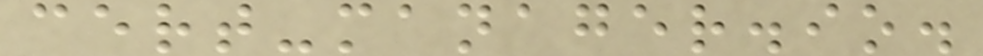cert-manager.io.
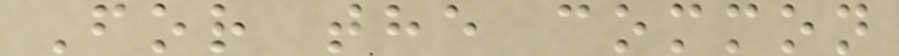For the common
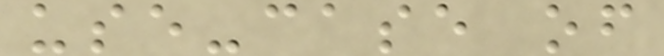use-case of
